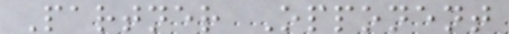Partner Opponent
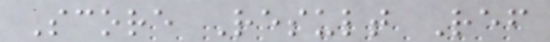Score Result Ref
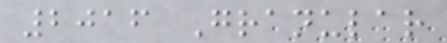2016 Granular
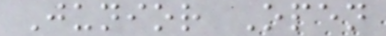Junior Open
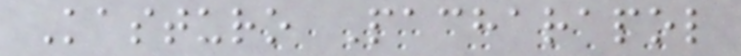Kasturo Pacharapol
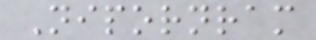Nipornram
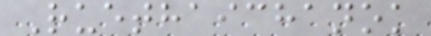Ruethaichanok
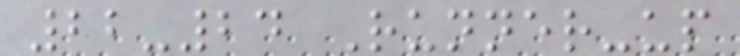22-24 Runner-up
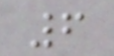6
